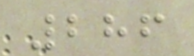286
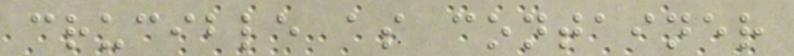crucible as container
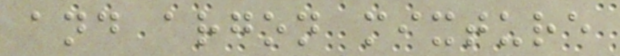and argon mixture
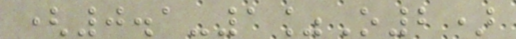(0.1-1%O2)
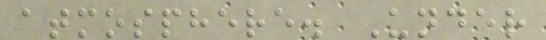atmosphere. Under
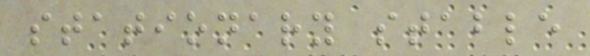stationary stable
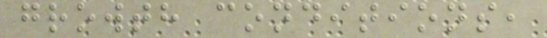growth conditions,
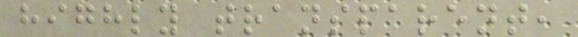highly transparent,
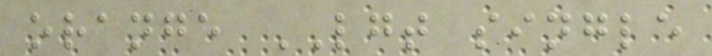orange LGT single
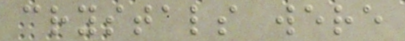crystals were
